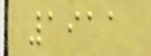1911
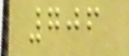706
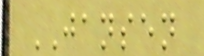JANSEN
